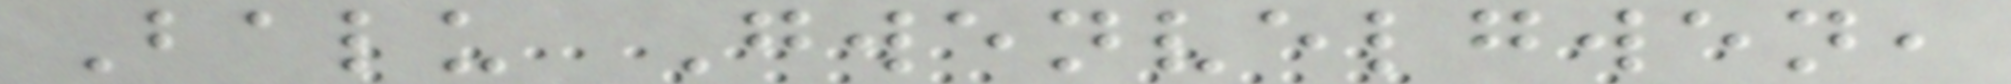Balu Gwenvelgwen,
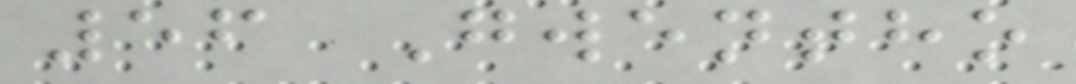56 Gwentho
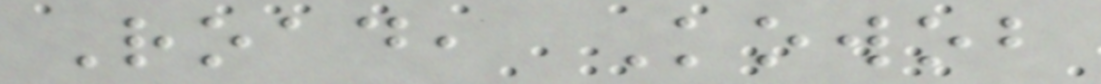Road, Kowob
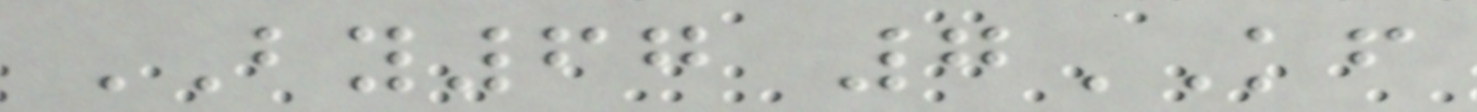BY67 7KF
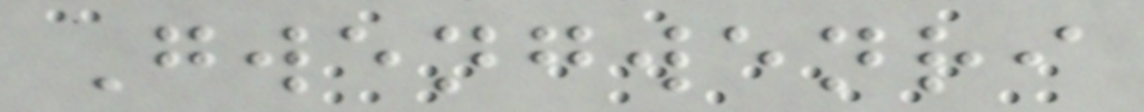Gwengwenri
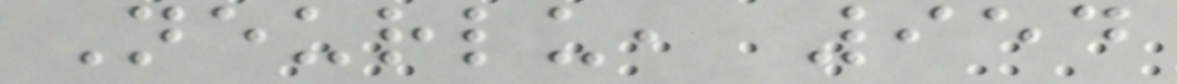Neurlu, 954
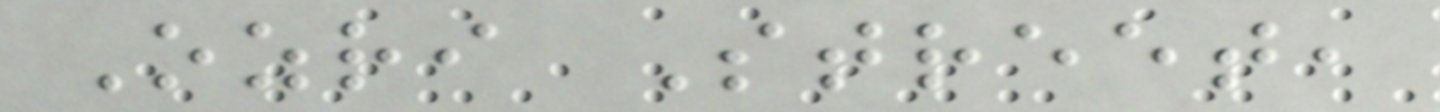Ozri Street,
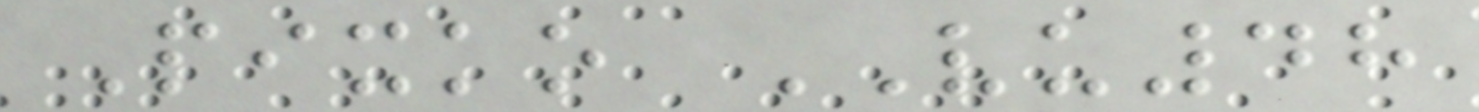Pixko VU48
